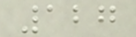127
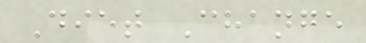Diet Change
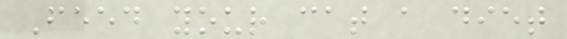Feed your cat a diet
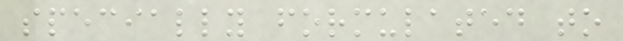specially formulated to
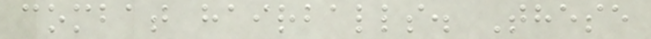combat hairballs. These
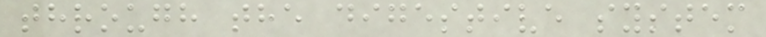through the digestive system
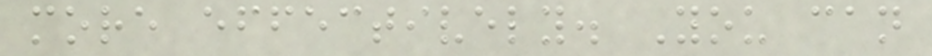more effectively. You can
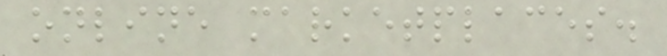online marketplaces.
